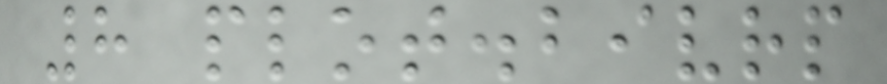8 plot.bivrp
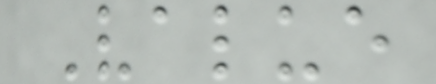Value
